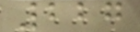227
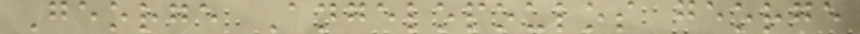George Angelopoulos george
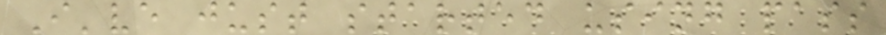I've just started using pass
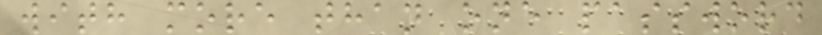with more than one password
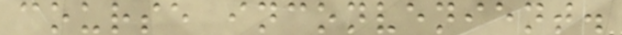course inconvenient.
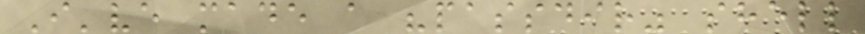I've made a "passdir" shell
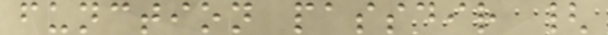function passdir {
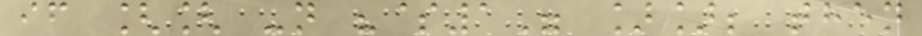if [[ -n "$1" ]]; then
